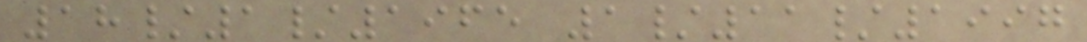18/1/1965 1/11/1997
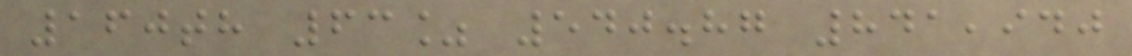160th 63% 540.87 841,940
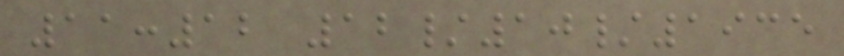11:12 12/10/1935
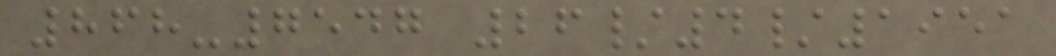868-7547 26/4/1951
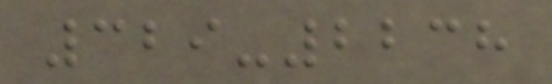329-2238
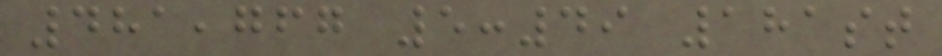481,767 5:49 181st
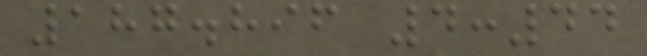187.896 4:44
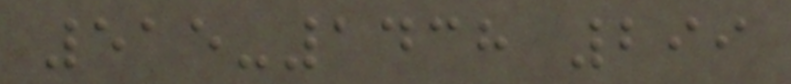515-1438 299
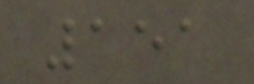151
